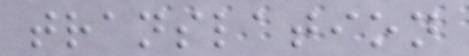translation
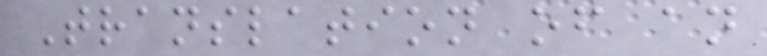Translation of an
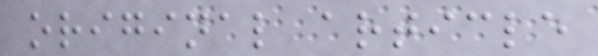original article
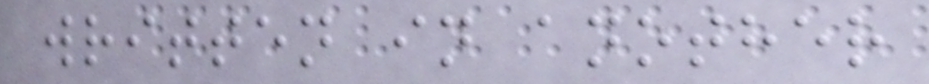written in another
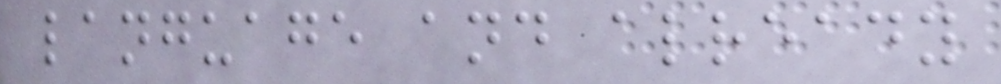language and already
